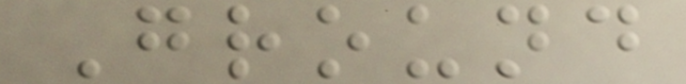Ground
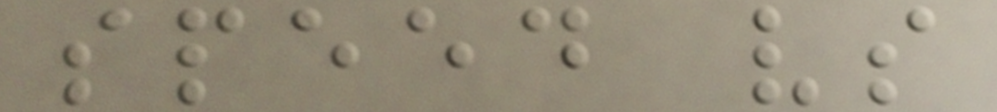speed vs
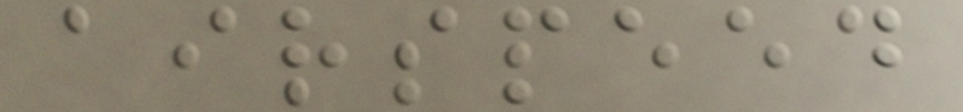airspeed
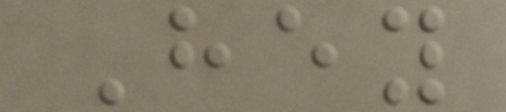Hey
